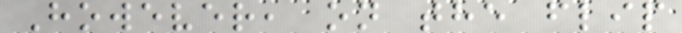However, on the flip
